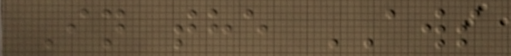In the AWS
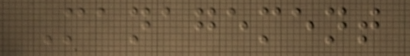Management
